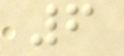6
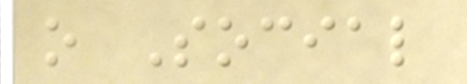o Social
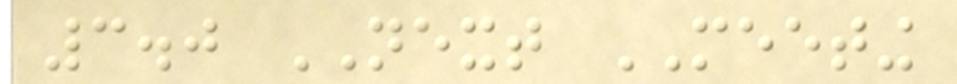3.0 NEXT MEETING
